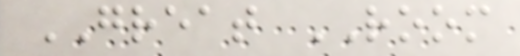GREAT ROOM
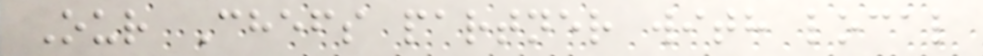Our Chefs partner with local
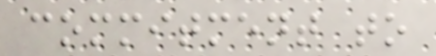commitment to
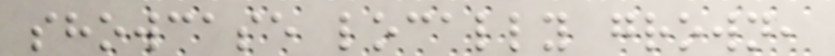showcase locally grown,
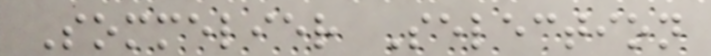Sommelier Selection
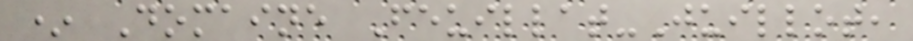* Domaine Feuillat-Juillot,
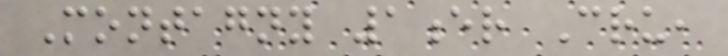Montagny 1er Cru,
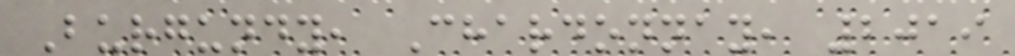Burgundy, Chardonnay, 2019
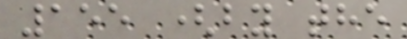155 (by the
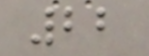22
